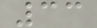33
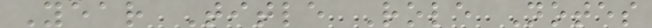Year Title Role Notes
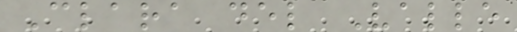Clara del Valle
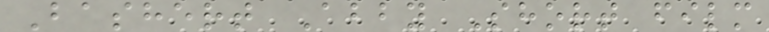Bashert Abby Short film
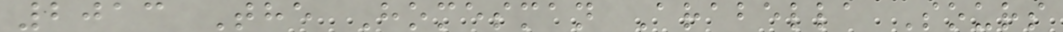2013 The Homesman Arabella Sours
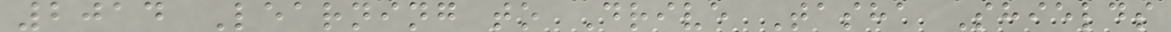2014 Learning to Drive Tasha Shields
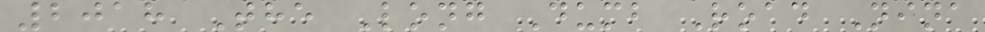2018 The Long Dumb Road Nina
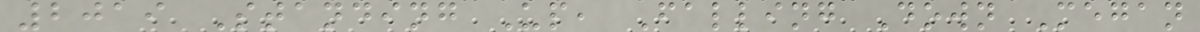2019 Standing Up, Falling Down Megan
